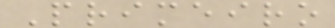Primeiro
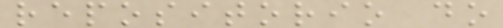repositorio do
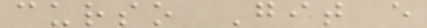curso Git e
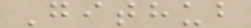Github
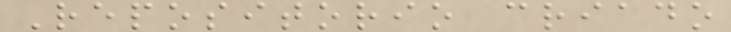Repositorio criado
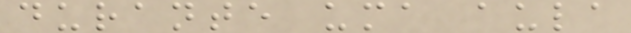durante uma aula
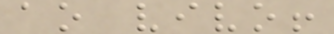ao vivo!
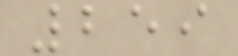259
